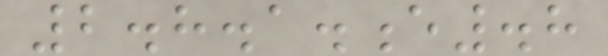2.8.1.e.8
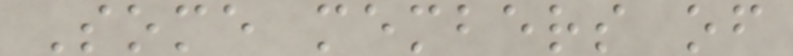Some members of
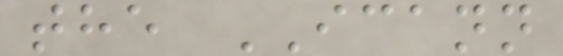the ICANN
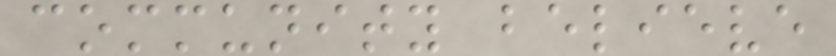community believe
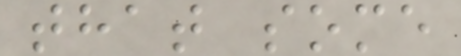that some
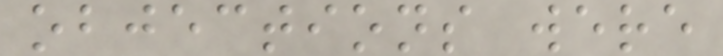objections were
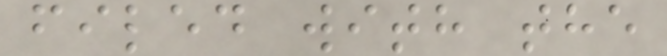filed with the
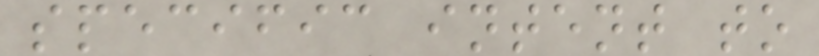specific intent to
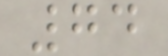74
